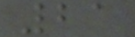21
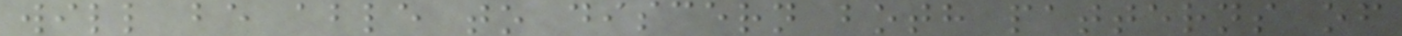will be able to discern both patterns of
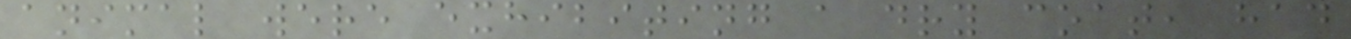animal were exhibiting a dry coat, had
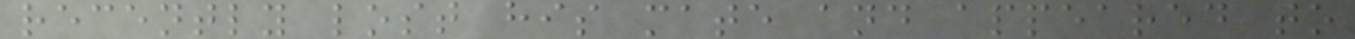recently lost his mate and appeared to
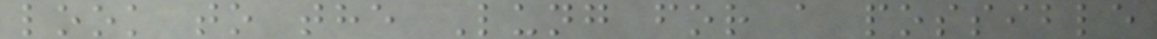look to the Lung for a possible
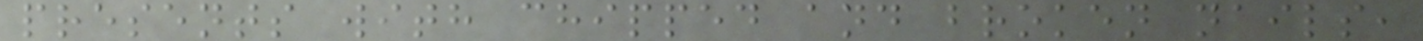presents with chipped and broken nails,
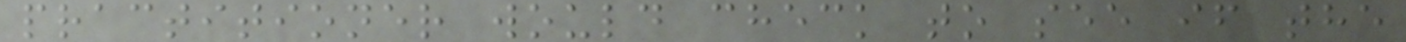practitioner would check to see if the
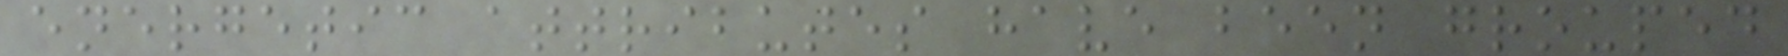energetic attributes have been grouped
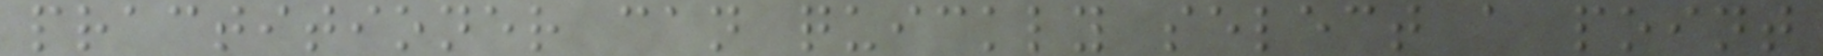practitioner can quickly select a point
